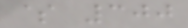$ 300
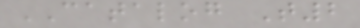CATALOG T2
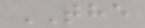THE
